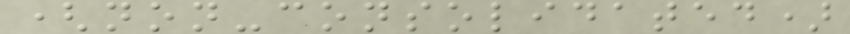(non-consolidated)
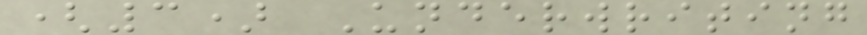(3) Underwriting
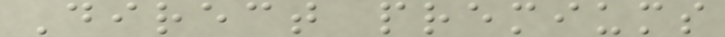Direct premiums
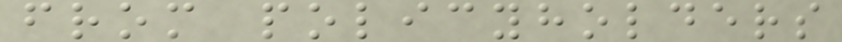from policyholders
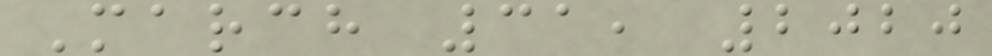March 31, 2020
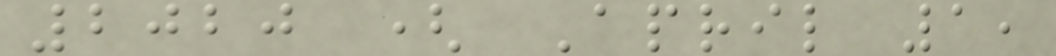2020 ( April 1,
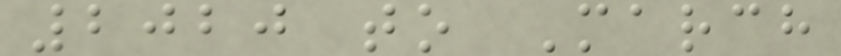2020 to March
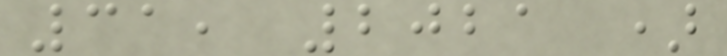31, 2021 )
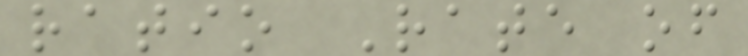ratio Rate of
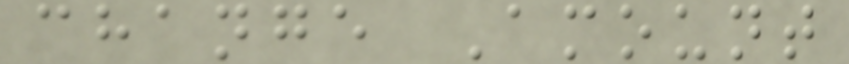change Amount
